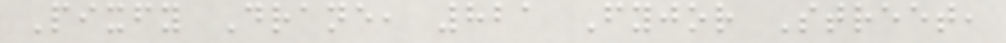Pixfy Drane, 821 Fyjor Street,
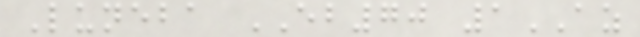Luneba EB70 1AZ
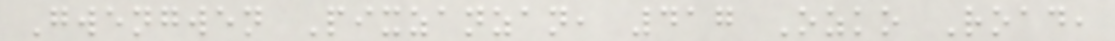Gwengwen Pixzanzan, 417 Ozko Road,
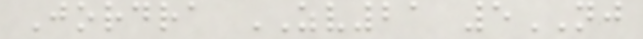Jordra ZV21 5NJ
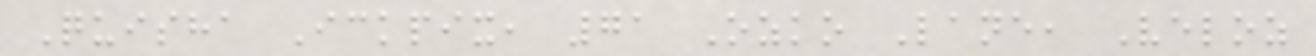Quisha Ickpix, 71 Ozko Lane, Veloz
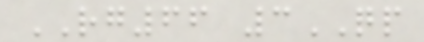RG66 3QP
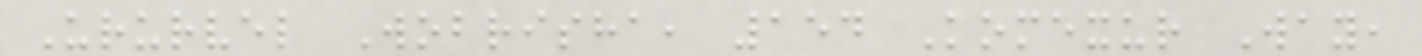Ururvel Wobrisha, 154 Komexur Way,
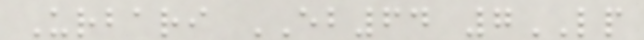Urbari EB64 7LP
